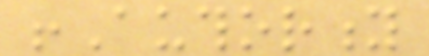!Authority
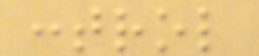control
